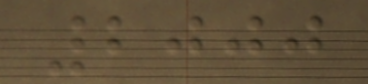2000
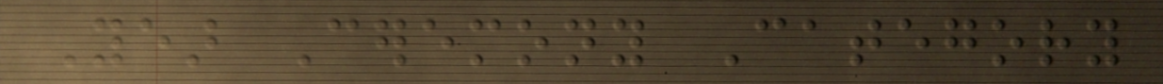Year Ceremony Category
